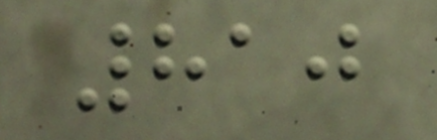810
